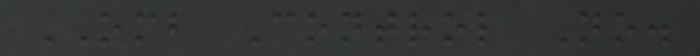OMB Control No.
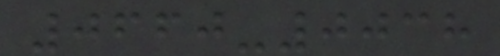0660-0038
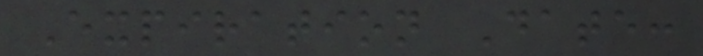Expiration Date:
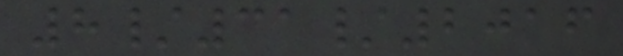8/31/2016
